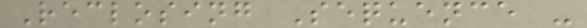Reclosing Sequence -
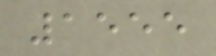1555
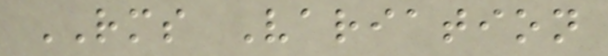RMS Variation
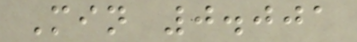Min 0.001
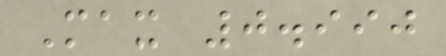Max 0.990
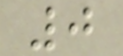0
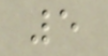5
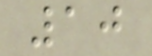10
